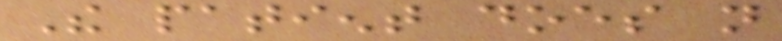The patient does not
